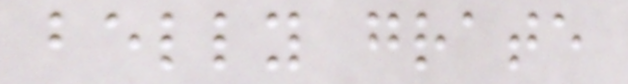belly grate
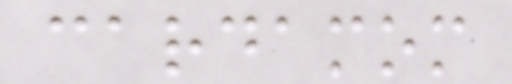cardamom
